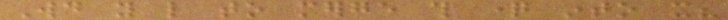Would you like to merge this question into it?
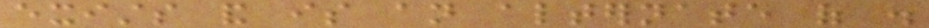exists and is an alternate of .
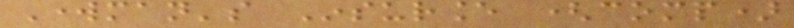Workman's Insurance (comp)
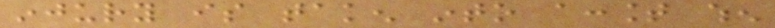injury is taken into account when
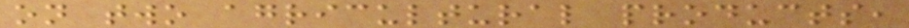on two agricultural products,
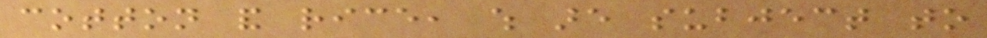cotton and rice, which are subject to
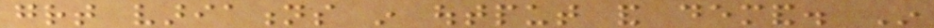great variations in output and demand. In
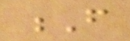F
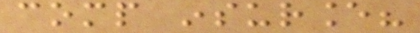comp insurance?
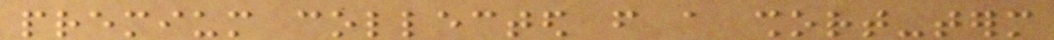premium collected from a short-term
